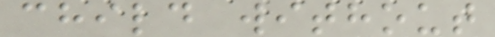child without
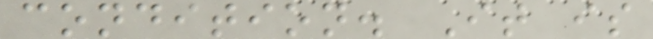condition. It is
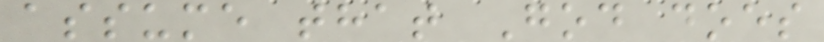assume that God does
